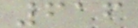616
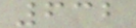632
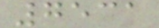7531
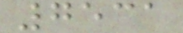7531
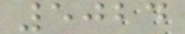5024
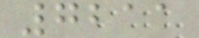7211
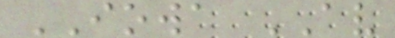IOWA AV
